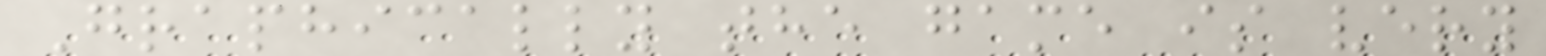Graphically the game is very
